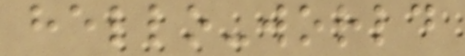hello-world
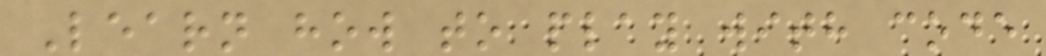Learn how to play with code
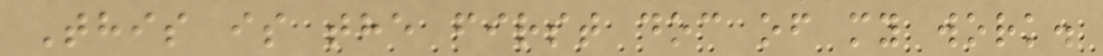This is the first doc of my work.
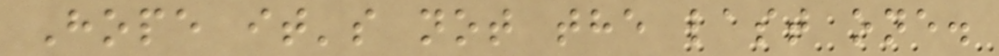Hope it's not the last one.
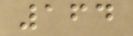164
